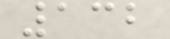132
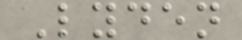Lyden
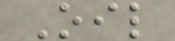Oil
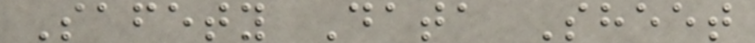Safety Data Sheet
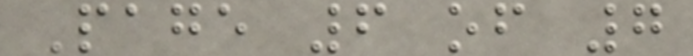Page 6 of 7
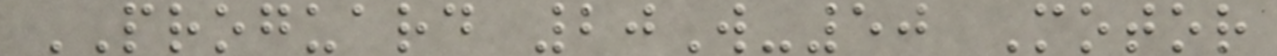PROGUARD 20W-50 Motor
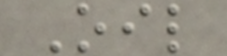Oil
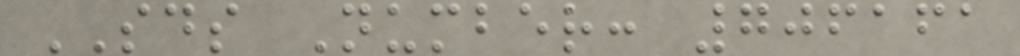SDS Number: 706161
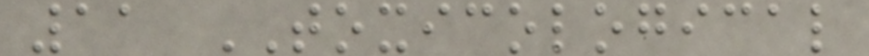11 TOXICOLOGICAL
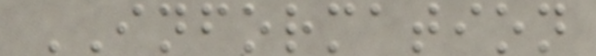INFORMATION
